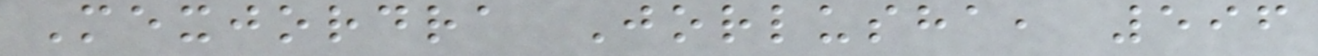Mexjordra Jorlusha, 596
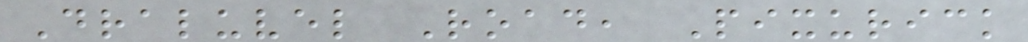Draluvel Road, Pixurick
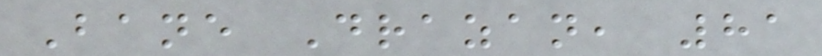Bane Drazan, 81
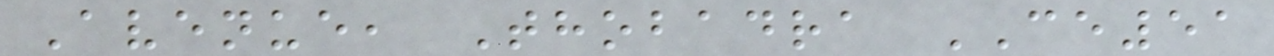Avenue, Thobadra CE51
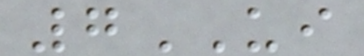7UI
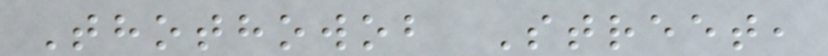Thothowob Street,
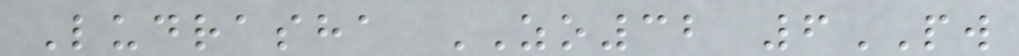Ludrasha ZO32 6PW
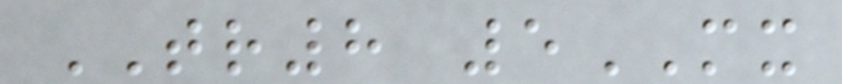TR8 5MX
